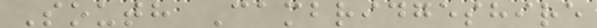South Cambridgeshire
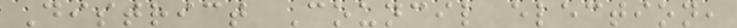District Council election,
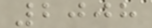2008
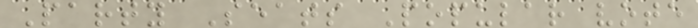Party Seats Popular vote
